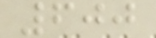600
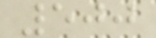500
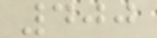400
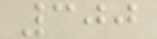300
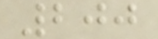200
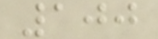100
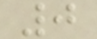0
